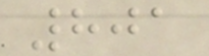801
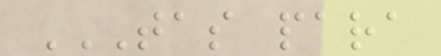TAS PARA
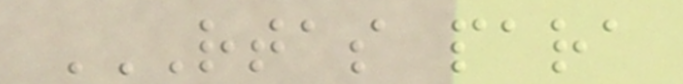RTAS PARA
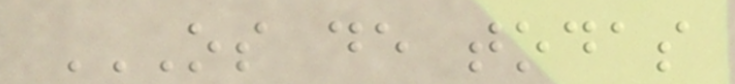OS DE TODAS
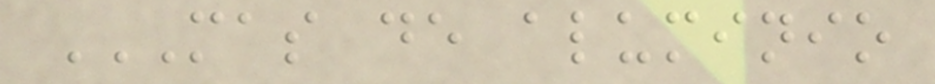MAS DE ALUMINIO
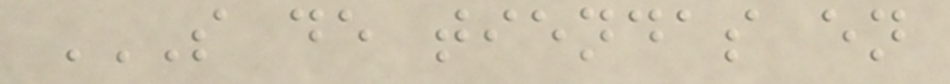S DE TIENDAS EN
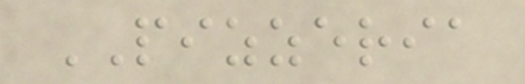PIZZERIA
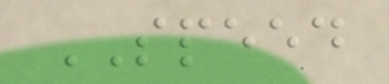SPEED
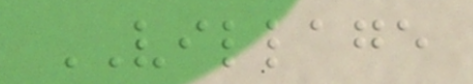VILLAGE
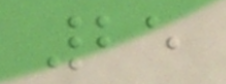25
